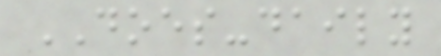DOES-daily
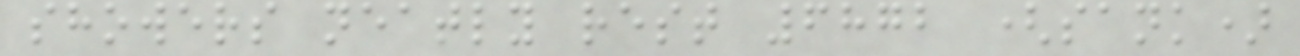showers neatly rest 6872 (sank)
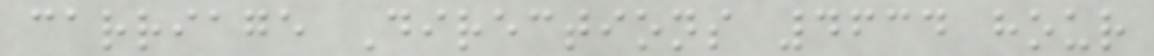carriage Directions 4634 hour
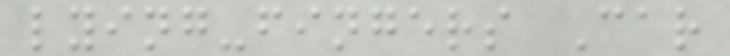lying-fingers Car
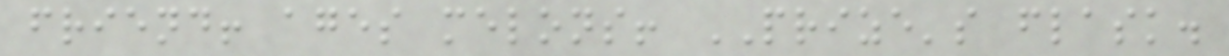friend! ages melons! PRIZE's flask.
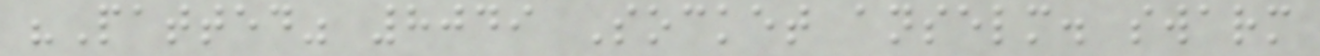"Patted" 8049 Socket anselm. swarm
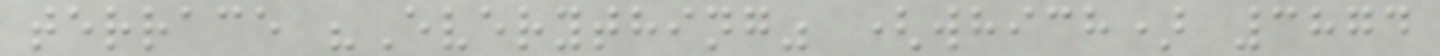terrace "Everything" (which) 3874
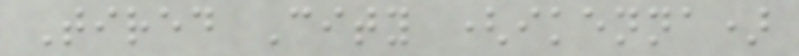Tired City (ikenna)
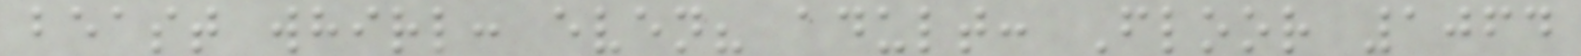beast whirl: even? adult: Floor 1064
